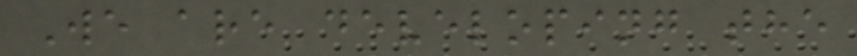We are developing the
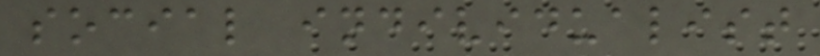social individualist
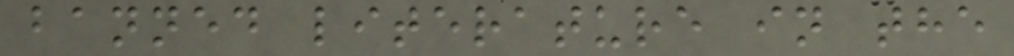banned literature in the
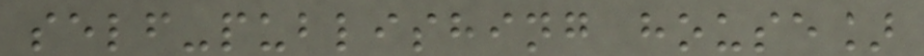self-publishing house]
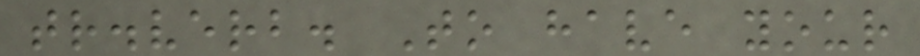tr.verb. To have your
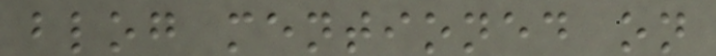blog mentioned on
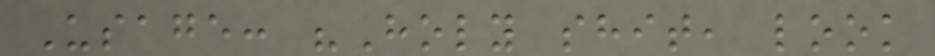Usage: "Holy shit, look
